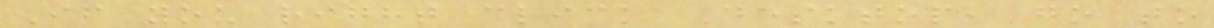If you right click Desktop, go to
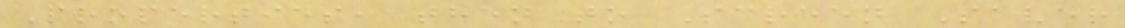Properties, then to Screen Saver
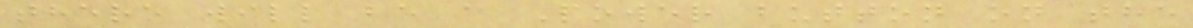there will be a Power button on the
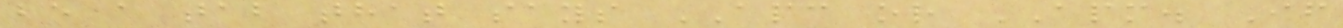be a tab that says APC or APM. If
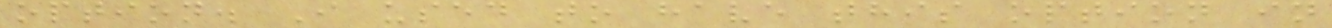option. I used to have this option in
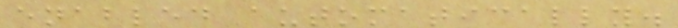enabled automatically.
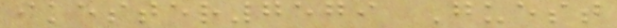ikester7579 Guest
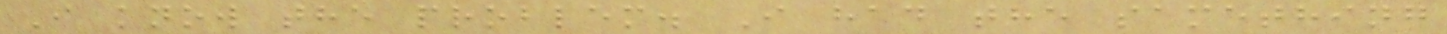I know the problem. I had the samething
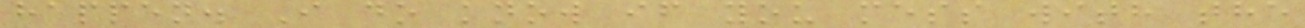happen. I do know if you mess with the
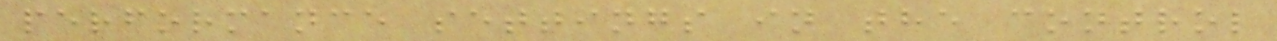performance settings in the control
